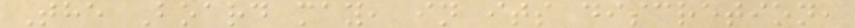The Board may, in its discretion,
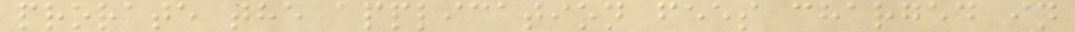prorate the application fees charged in
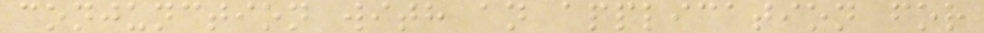conjunction with an application for
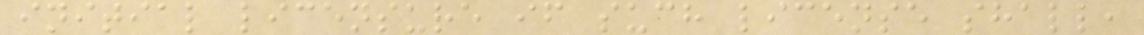initial licensure if such license shall,
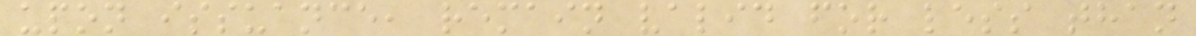upon issuance, remain valid for less than
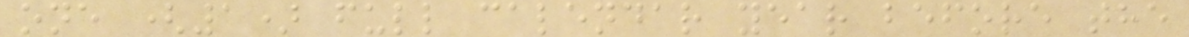one (1) full calendar year before the
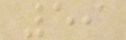59
